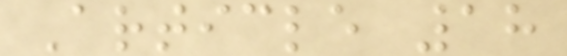Article 18
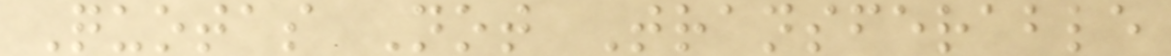Quotas Not Transferable
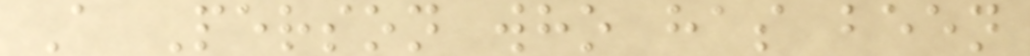A Person who has been
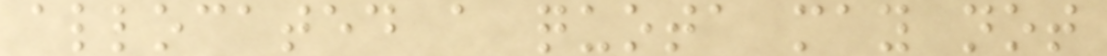allocated a quota may not
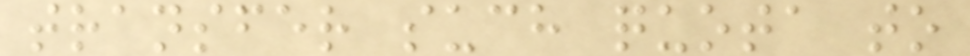transfer such quota to
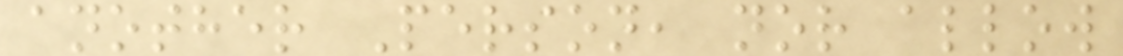another Person, nor allow
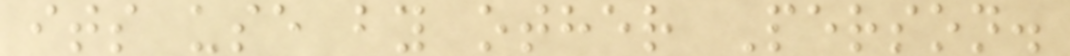its use by other Person.
